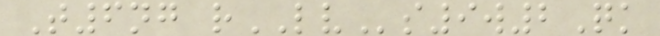T6ng rLVs9w2Qk
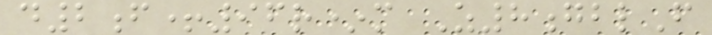d2f+96r*m Z8gblF
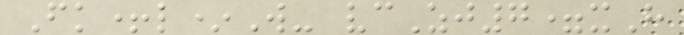Fk+l*W- vcZj7=xH
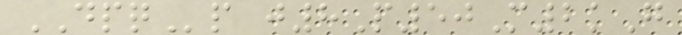DPQp j8P50M2kG
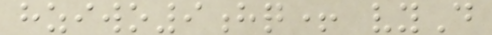hziwo9hq+ vyD
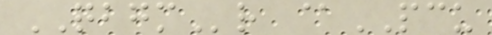QBGMr @PCU
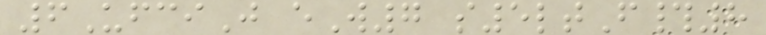6UfciJ eW7 s5ltF#8
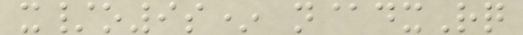x/o9s* n@dxRq
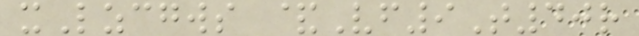xLzcgws &Vf9T40r
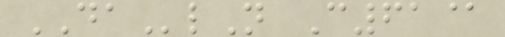DAlN C61@
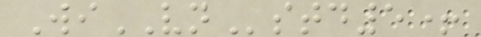WiVNstd5+
